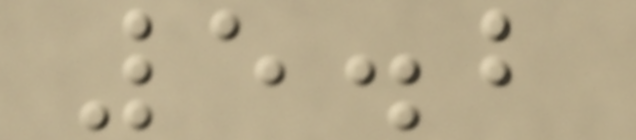5.2
